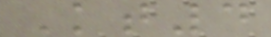Kt4
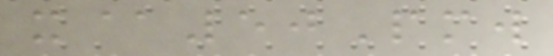x@50Pmw
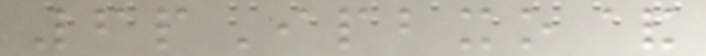6pIpbxo&
